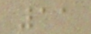11
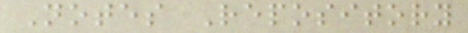Notes Repository
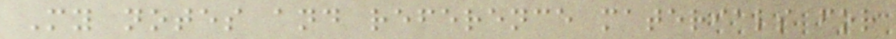My notes and reference materials for
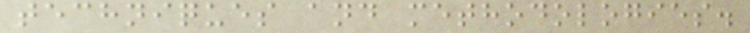techniques and methodologies.
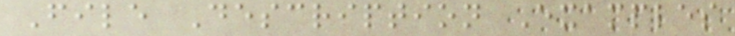File Description Examples
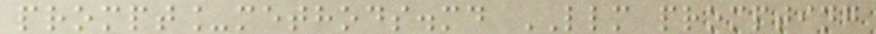prompt_methods.md LLM prompting
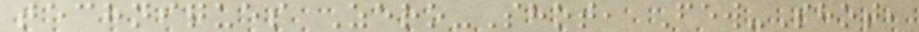techniques Zero-Shot, Few-Shot,
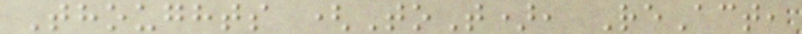Thoughts (ToT), ReAct,
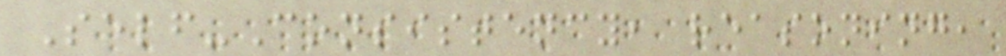Self-Consistency, reasoning,
